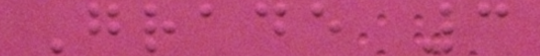Grade 3
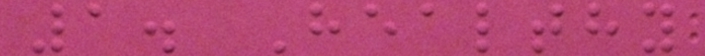1. Healthy
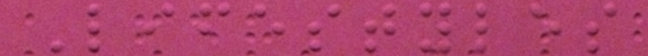Lifestyles
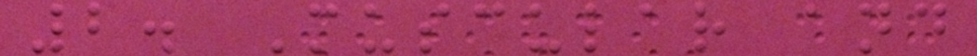2. Muscular and
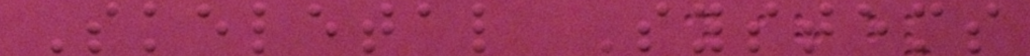Skeletal Systems
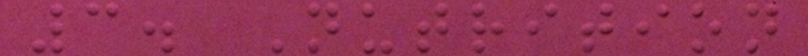3. Nutrition
